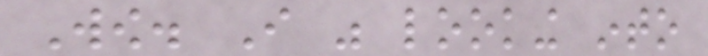Wow. I was looking into
